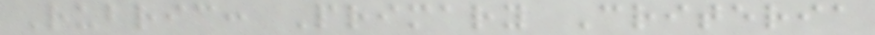Rubric: Primary Criteria
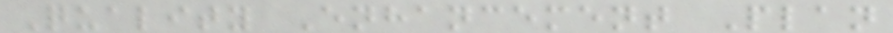Quality Enhancement Plan
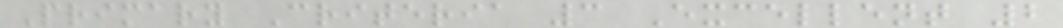Primary Criteria 3 Excellent 2
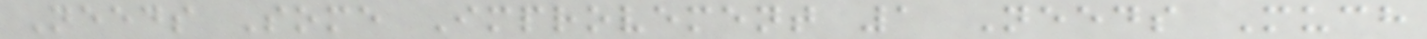Needs Some Improvement 1 Needs Much
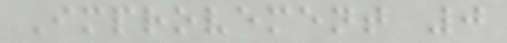Improvement 0
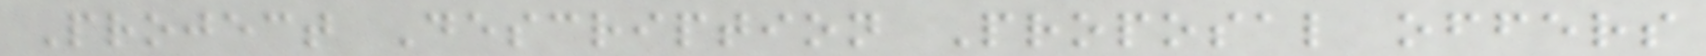Project Description Proposal offers
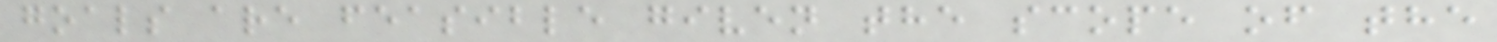goals are feasible given the scope of the
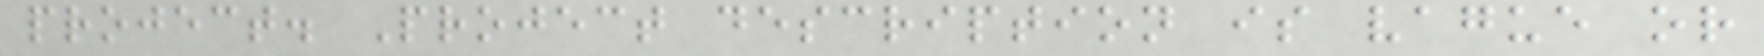project. Project description is vague or
